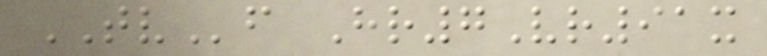TVf Hr7Vr91x
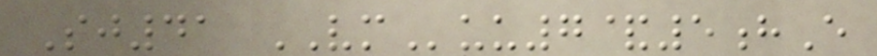Sj41 VMuu7&5hE
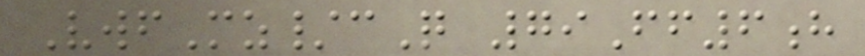VwfMz/cQ 79Ff6h
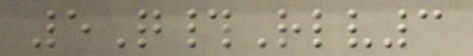5Q#Rlv3
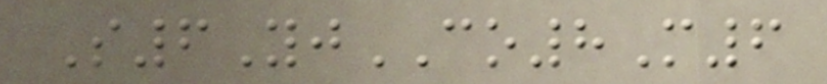S6YjCO8M6
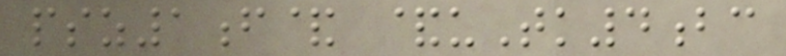psz1f& &uTk4bc
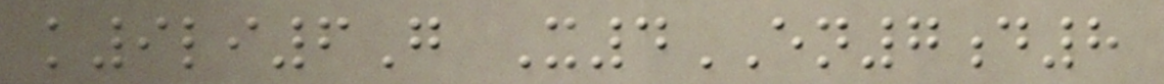k9li6G X4EN7d8
